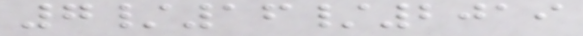7/16/2019
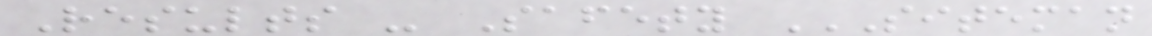Results - Safety SITEMAN
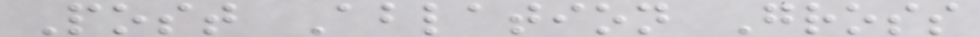Post Ablation Gross
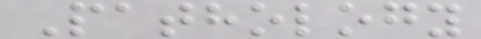Pathology
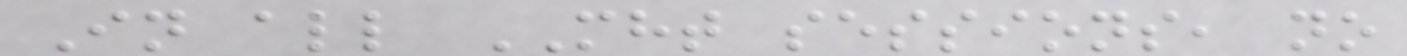In all MHT sessions, no
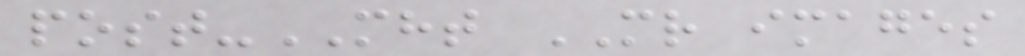post-MHT MR images
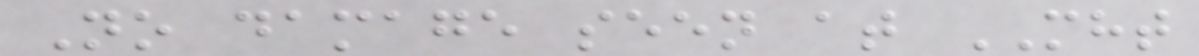No damage seen at MHT
